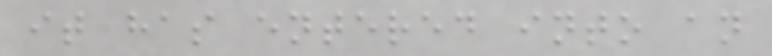it has entered into an
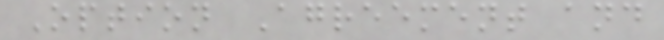Option Agreement and
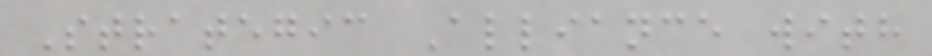Strategic Alliance with
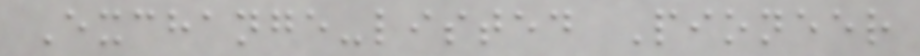Exchange-listed Pioneer
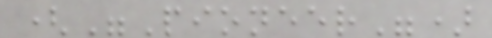("Pioneer")
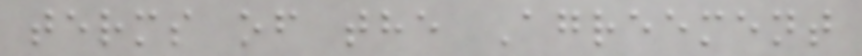terms of the Agreement
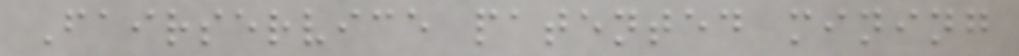Fairservice patented mining
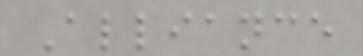Alliance
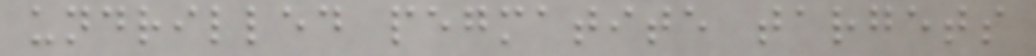undrilled pegmatite targets
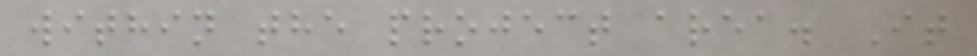within the project area. It
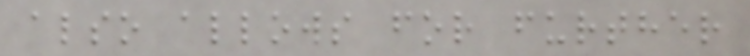also allows for further
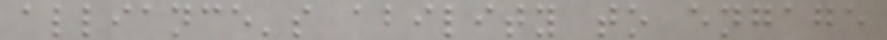alliance's ability to engage
